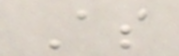As
